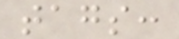tags:
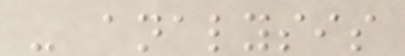- analysis
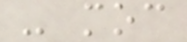- moc
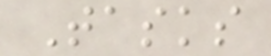Tasks
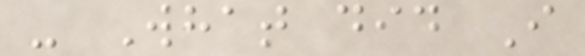- What did I
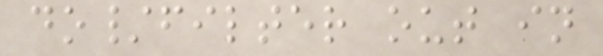do/filter out in
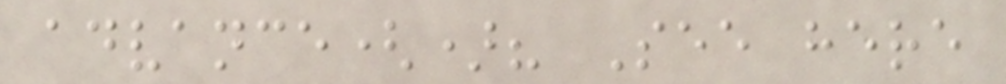advance()? See here
